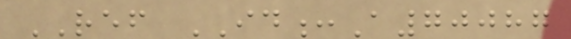REF ID:A70087
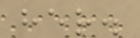her.
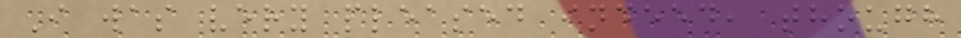I was very pleased indeed, though
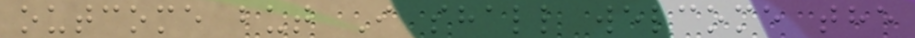outcome but I shall welcome the
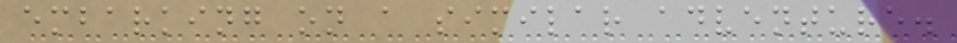embarking on a similar adventure.
